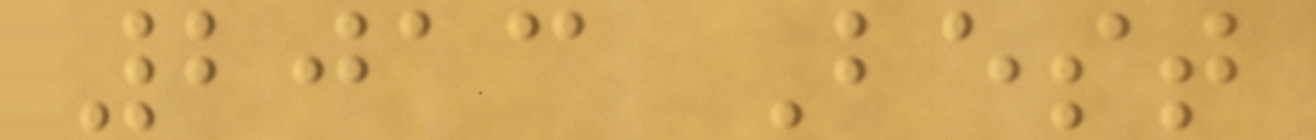2013 Best
